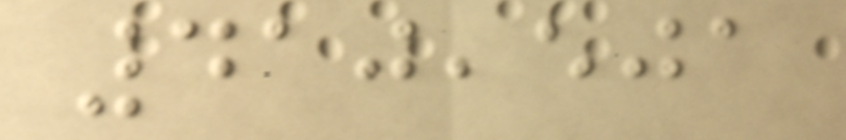410,501
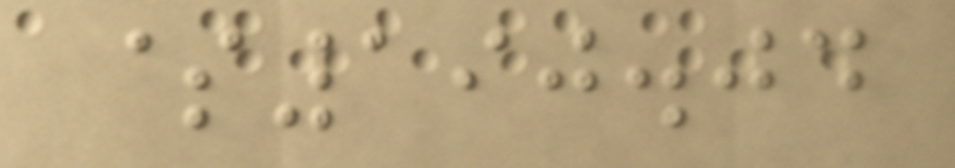$190.04
